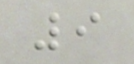9
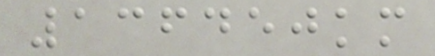136450km
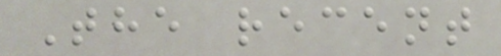The recent
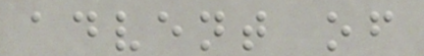advent of
